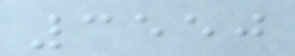3550
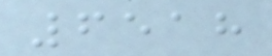6518
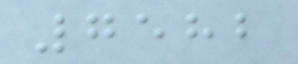7582
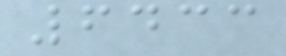6433
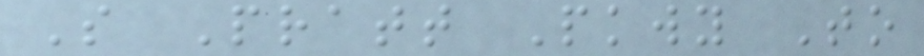S Pratt Pkwy To
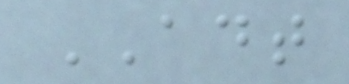ADT
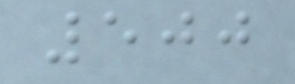500
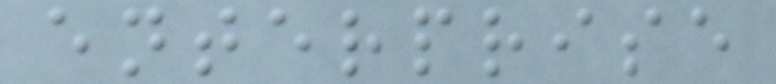enterprise
